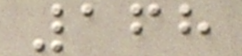168
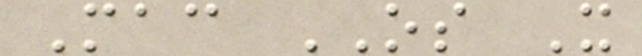Mac OS X
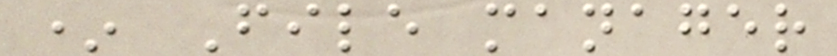* File manager
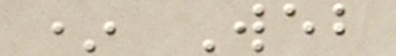* Web
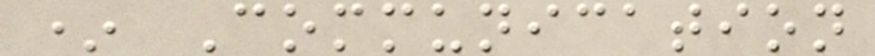* Communication
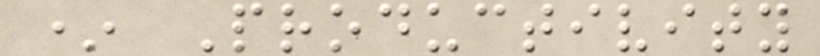* Productivity
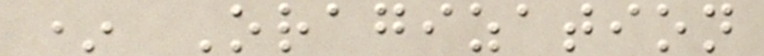* Oragization
